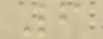6
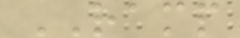RAMP
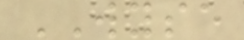WYSE
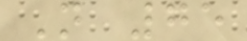N 75
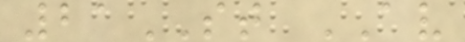21ST AV
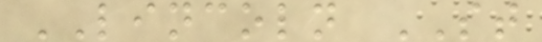LINCOLN ST
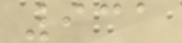931
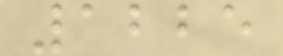1225
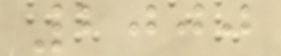2000
